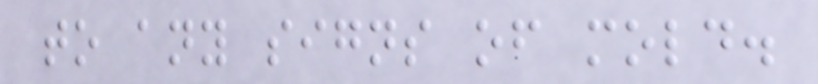to any signs of mold.
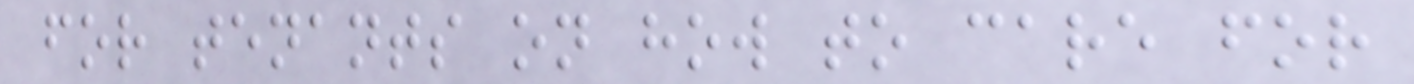for tenants on how to care for
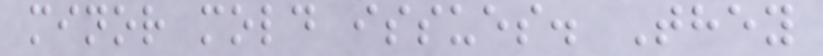minor mold issues. They
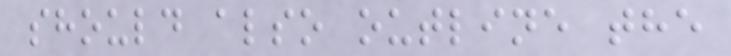should also outline the
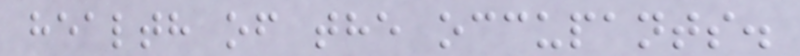health of the occupants.
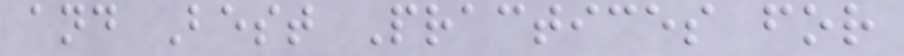and Best Practices for
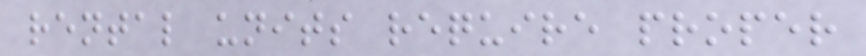rental units require proper
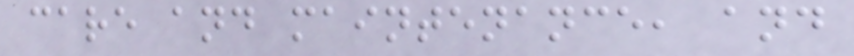care and maintenance, and
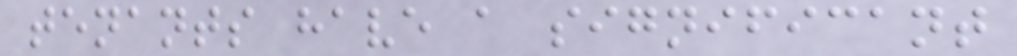tenants have a significant
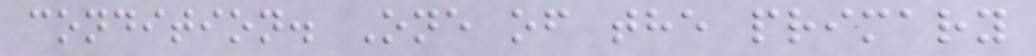condition. One of the primary
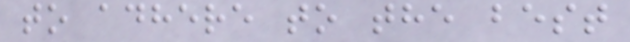to adhere to the best
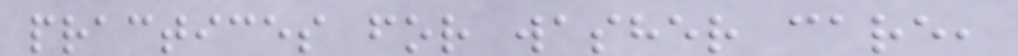practices for washer care,
